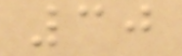30
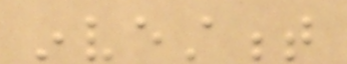investment
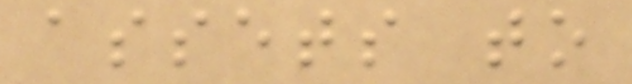assets to
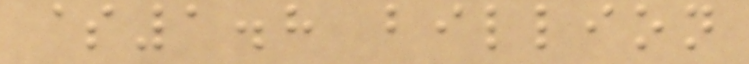$1.8 billion
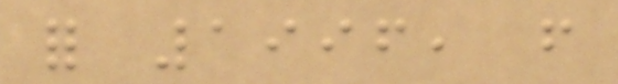for 1996, from
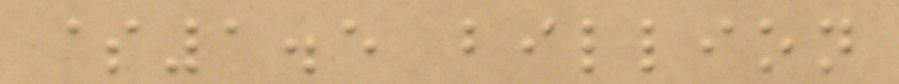$1.5 billion
